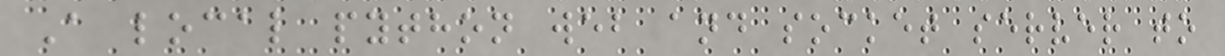A local python web and socket server to
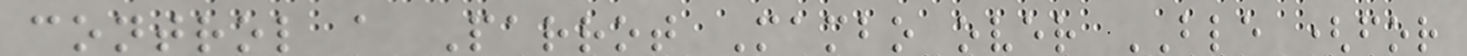control a Parrot Mambo over BLE (for
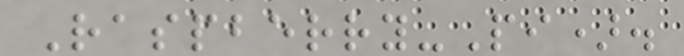Raspberry-Pi).
